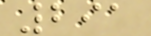291
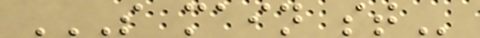S MAIN ST
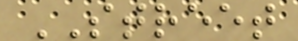STREET
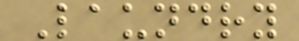Laundry
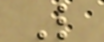L
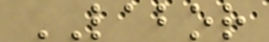LABOR
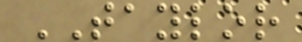TAYLOR
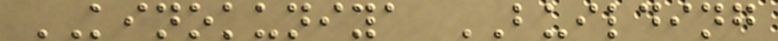KINOKUNIYA BUILDING
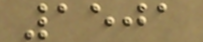1501
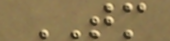TM
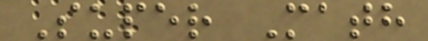Super Math
